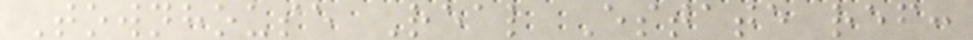Townhouse Real Estate ref:
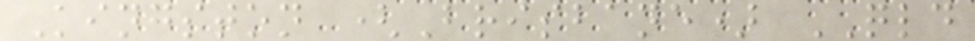Kingston (Brisbane) QLD
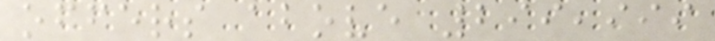offers above 299,999
